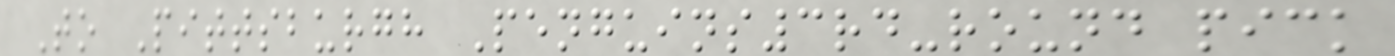To Pittsburgh Penguins3rd-round pick
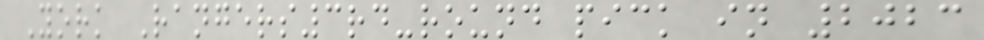York Rangers3rd-round pick in 2023
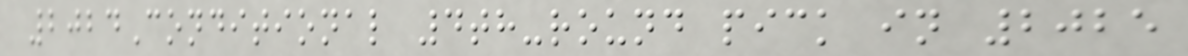2024Conditional 4th-round pick in 2025
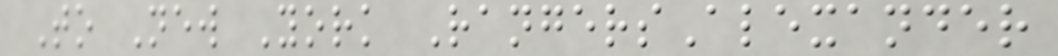To New York RangersAlexander
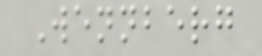Wennberg
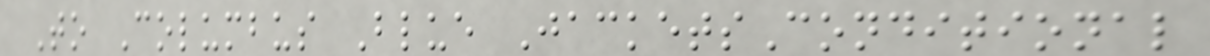To Columbus Blue JacketsConditional
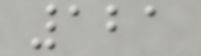121
